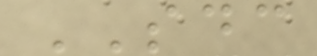SDC
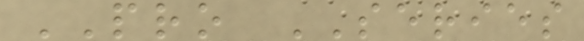PRO SERIES
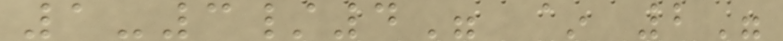1-3/4" ~ 2"
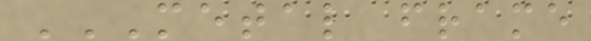METAL FRAME
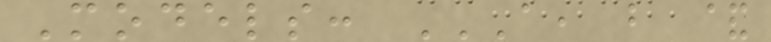Models: A, B &
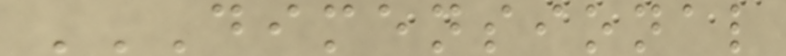DIMENSIONAL
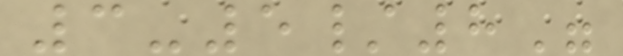3-5/8"
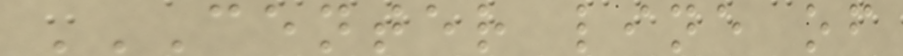CENTER LINE OF
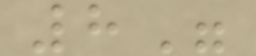8"
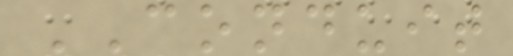CONDUIT
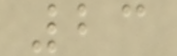23
